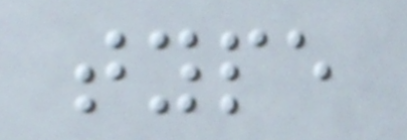type
